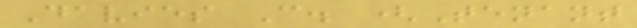Davies C. (Tenant
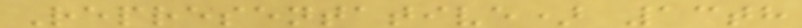Representative) 13th
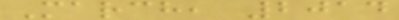March, 2014
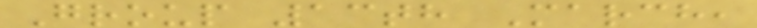Group 13th March,
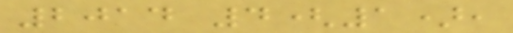2014 4(1),
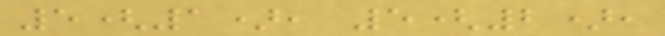5(1), 5(2),
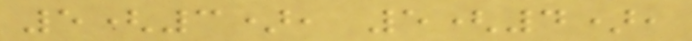5(3), 5(4),
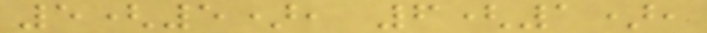5(5), 6(1),
